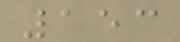153
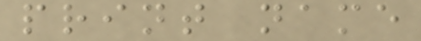print name
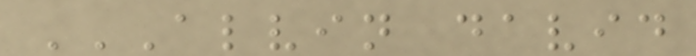ALVIN DAVID
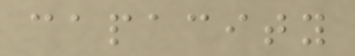capacity
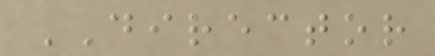DIRECTOR
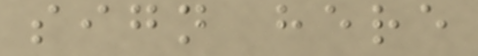sign here
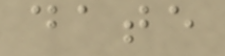date
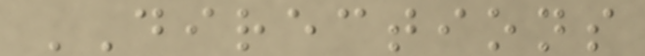DIRECTIONS
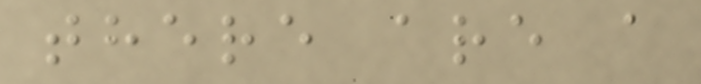there are a
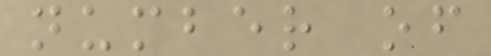number of
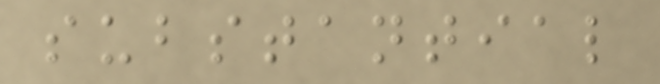substantial
